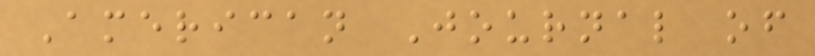American Journal of
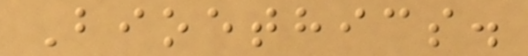Bioethics.
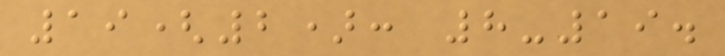19(2): 8-19.
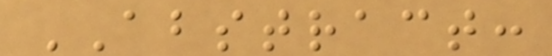ABSTRACT:
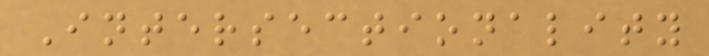Intersectionality
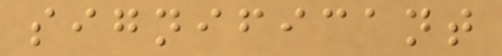significant
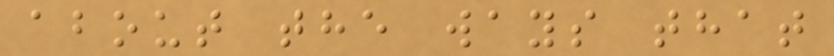about the ways that
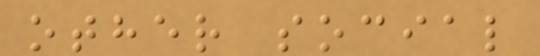other social
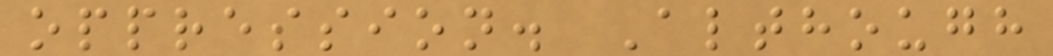oppression. Although
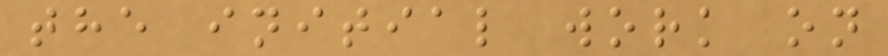the initial work on
